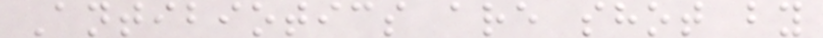Antibiotics are shot by
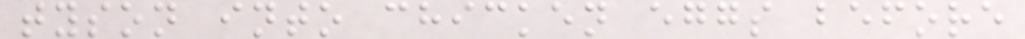tyson into chicken eggs before
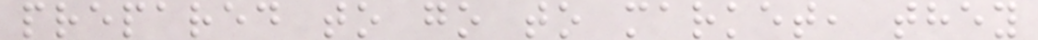prepared to go to market, they
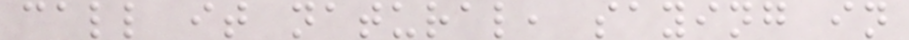call it natural, saying in
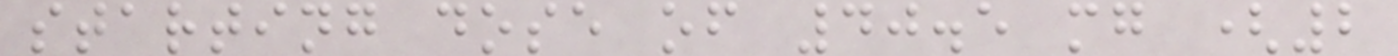starting dose of 40.5 mg (2
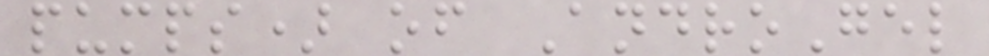pumps) of AndroGel
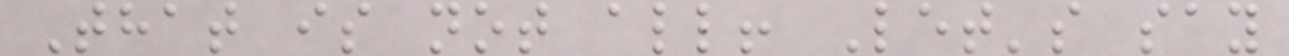That is not all! Let's say
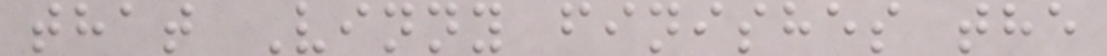that Vinny finishes the
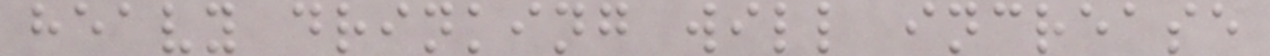heavy drinking will increase
